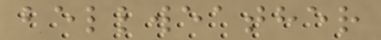bellweather
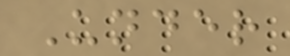Under
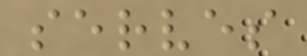serves
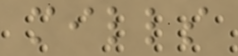mills
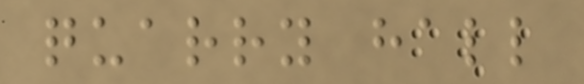quarry hall
